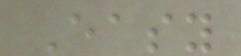Easy
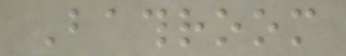Bathroom
